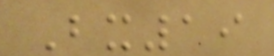Bx19
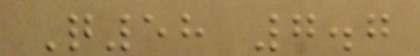Q58 7.7
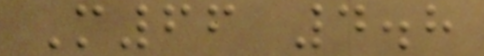M66 4.8
